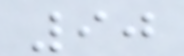90
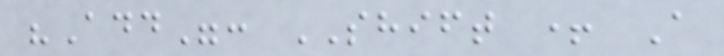"Add": SHIFT + A
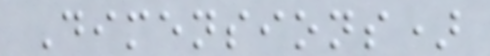Dimensions)
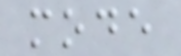mode
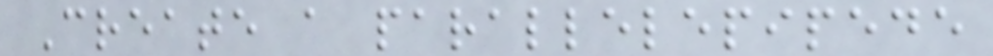Create a parallelepipede
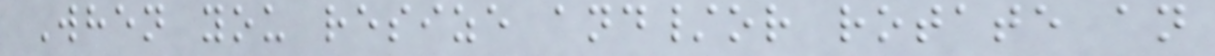When you resize and/or rotate an
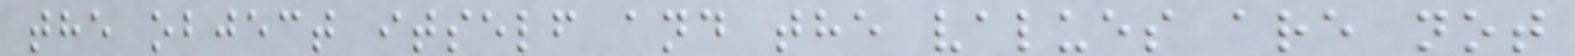the object itself and the values are not
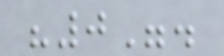"0".
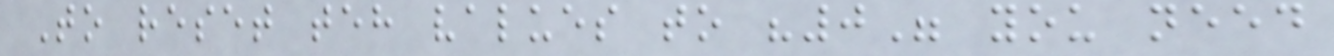To reset teh values to "0" you need
